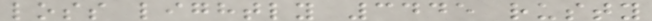loss lightly 3445 rusty
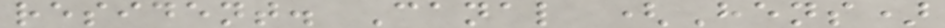resident. Canal (Hens)
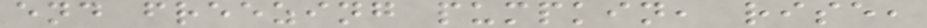end freezing pumpkin, rise,
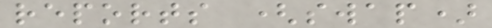reports (swap)
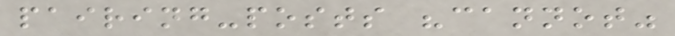pairing-posts "cannot"
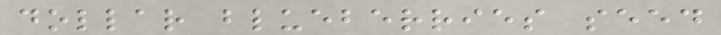dollar blueberries seed
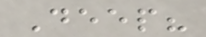Deep?
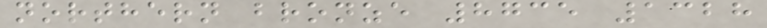northern bronze 8735 1328
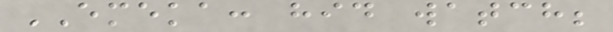EMEKA: hid watch;
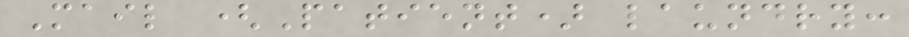Mail (Patient) laundry:
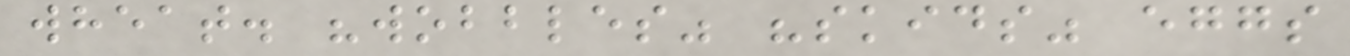wheat. "wobbles" "skids" eggs
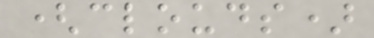(clouds)
